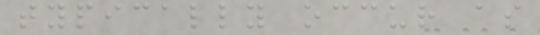typically occur as
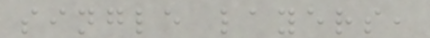single layers,
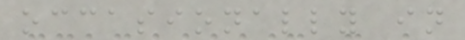occasionally in
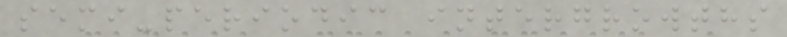semi-periodic intergrowths
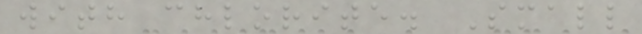with chlorite. Small
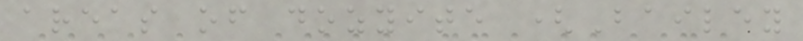areas of dozyite (Bailey
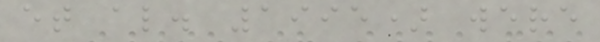et al. 1995) were
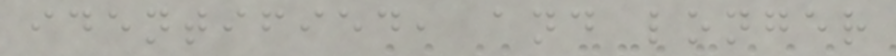identified, and longer
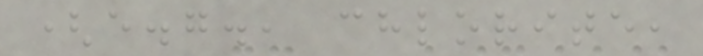(e.g., chlorite,
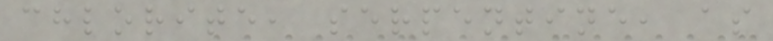chlorite, serpentine, as
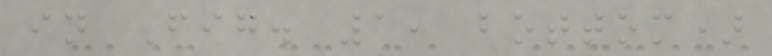in Fig. 1, bottom)
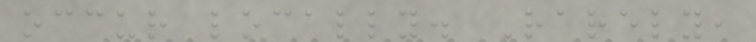occur locally. Rarely,
